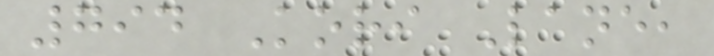794 Kori Lane,
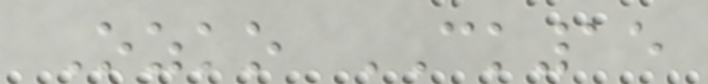Ozko CK15
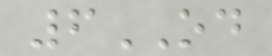6OD
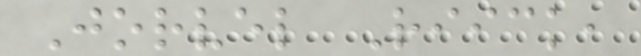Jorvel Riick,
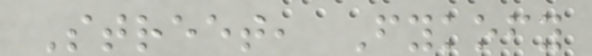Street, Fykofy
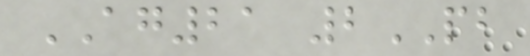AG21 2PB
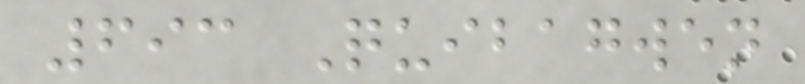693 Quibagwen
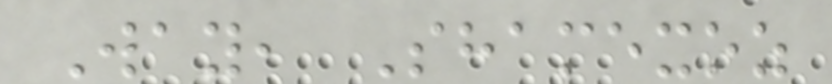Way, Shamexoz
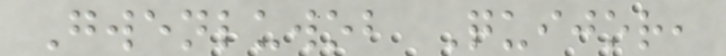Gwenluwob Quijor,
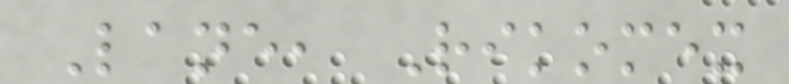Lane, Rikomex
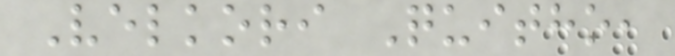Velkori Quitho,
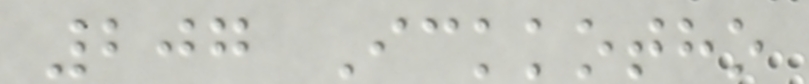207 Ickkotho
